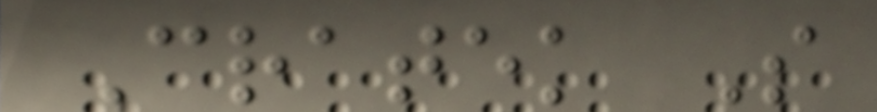Cratek S
